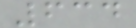634
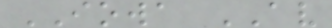IOWA AV
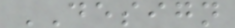DESIGN
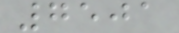7501
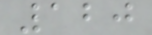120
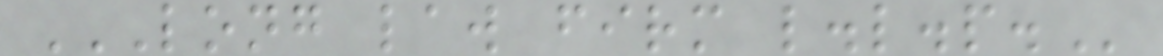LONG LAW FIRM L.L.P.
